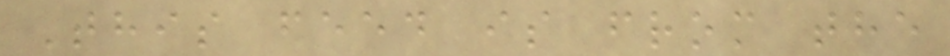This feed is from the
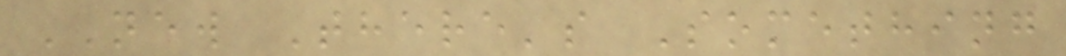NEW There's Something
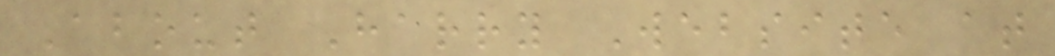About Harry Website at
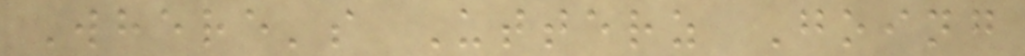Where's Utterz Going
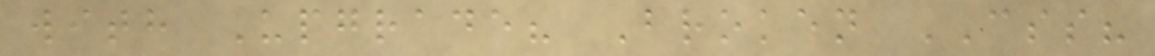with Upgrade? Broken CSS?
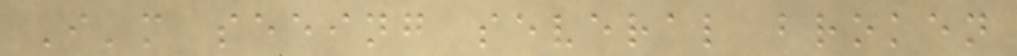I'm seeing several broken
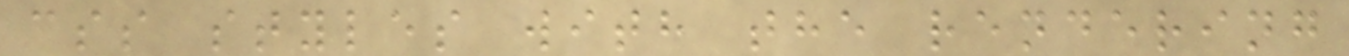css styles with the rendering
